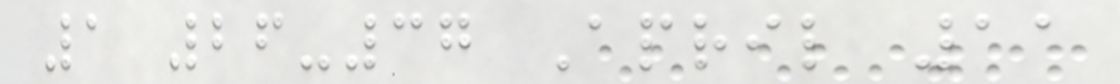1 26-37 April 11
